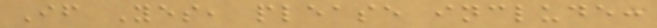If Yes, please include:
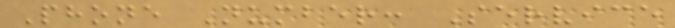Phone Number: Service
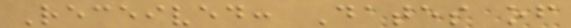Received: Dates of
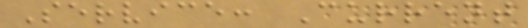Service: Current
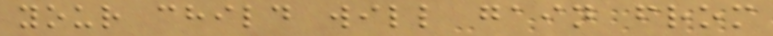your child will gain from
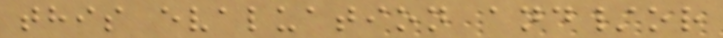this evaluation and/or
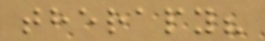therapy?
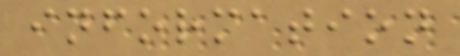information
